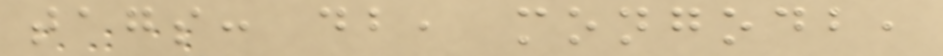tags: db, mongodb,
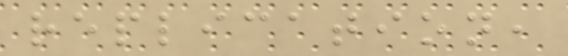replication,
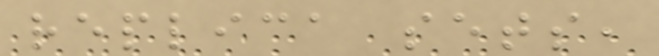replica sets,
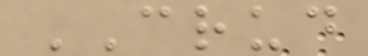CRUD
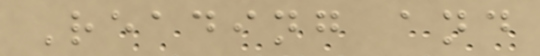Reading and
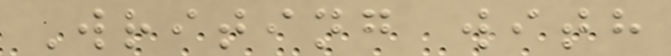Writing with
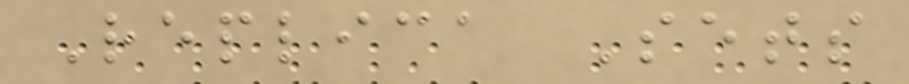Replica Sets
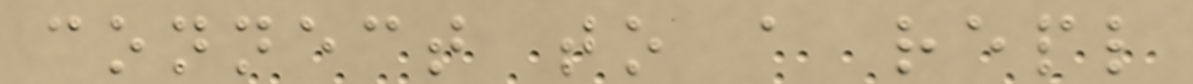connect to a repl
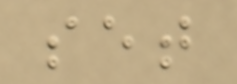set
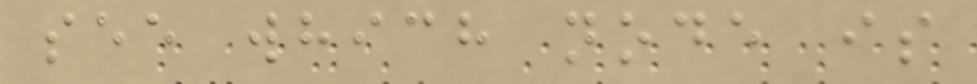see which node is
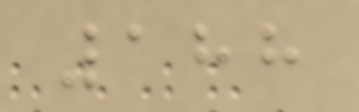188
